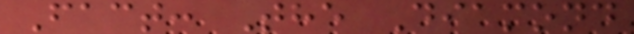Fact: The Diamond
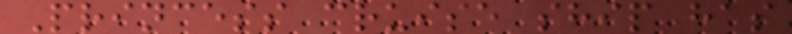Princess cruise ship has
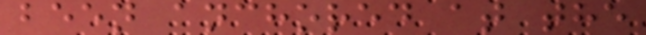been anchored at the
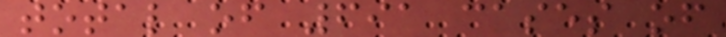total of 691 cases of
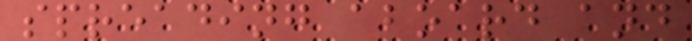spreading aboard and
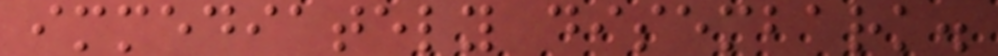immediately disembark.
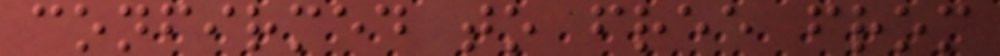confirmed to free from
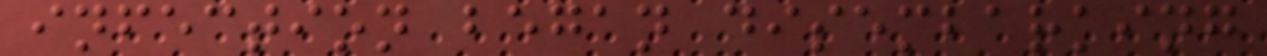infection began disembarking
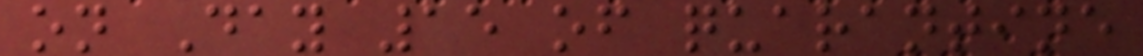on Day 15 of quarantine
